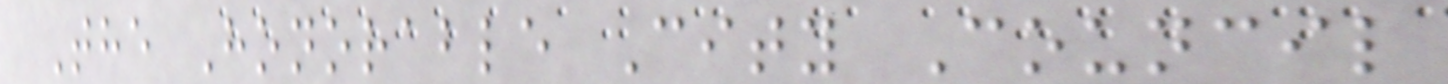The Honorable City Council
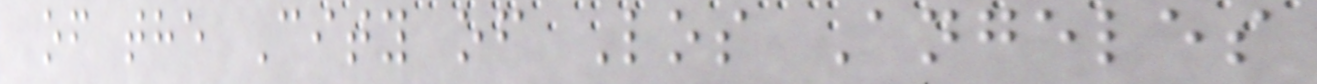of the City of Los Angeles
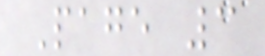Page 3
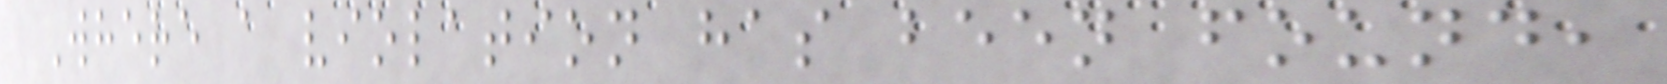Where a violation has been found,
